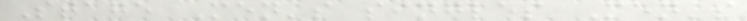Stage Men's singles Men's
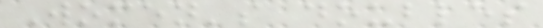Women's doubles
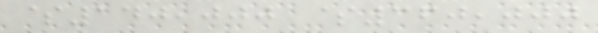$140,000 $360,000
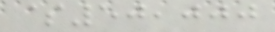$50,000
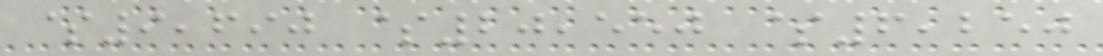$9,690 $20,550 $6,250
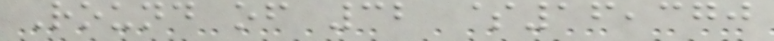Round of 32 $16,370
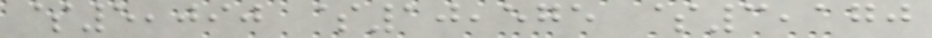$5,090 $10,575 $3,170
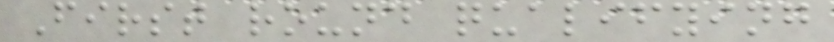First round qualifying
